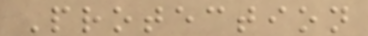Protection
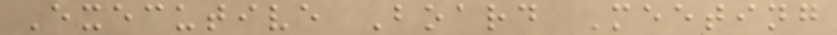Executive Board Meeting
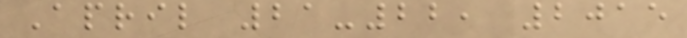April 21-22, 2015
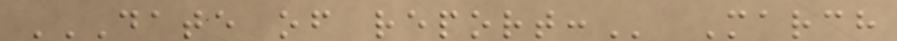DATE OF REPORT: March
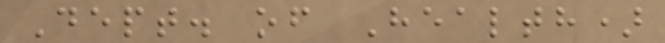Dept. of Health)
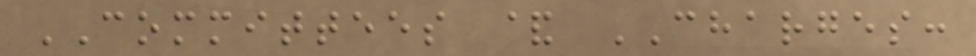COMMITTEES & CHARGES:
